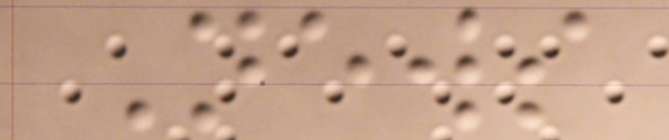News
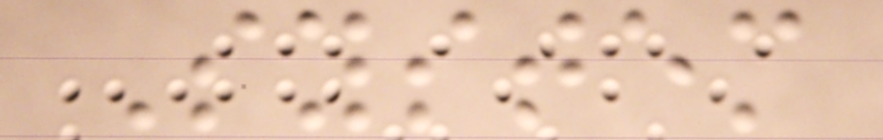System
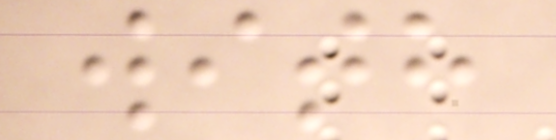with
